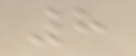8
